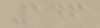146
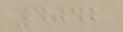4042
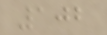102
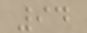94
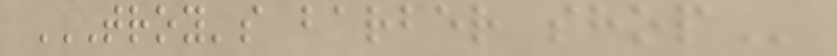TROY'S BARBER SHOP
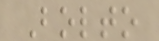Bolto
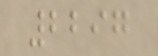2297
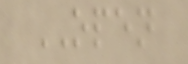OPEN
